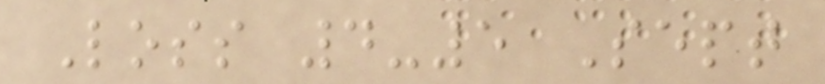Loss 4-5 Sept
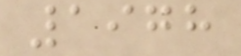1978
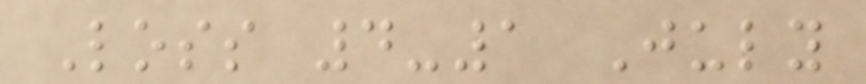Loss 4-1 July
